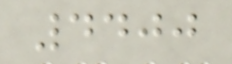4400
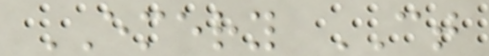EMERY CT
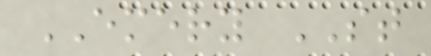EMERY ST
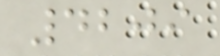4209
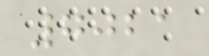7021
